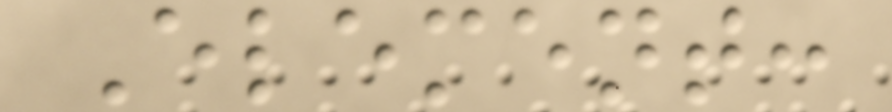Element:
